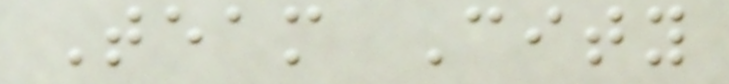Team City
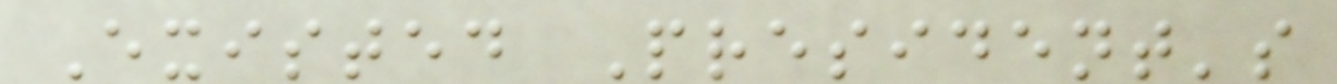Existed President's
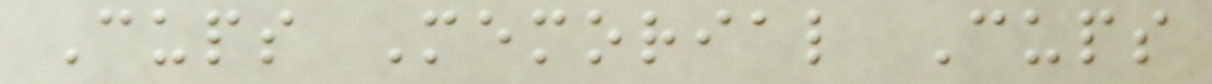Cups Memorial Cups
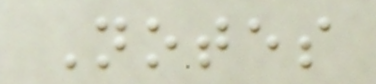Notes
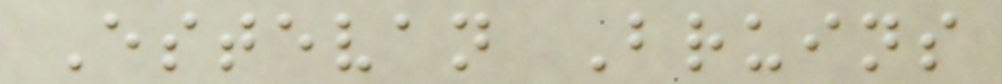Estevan Bruins
